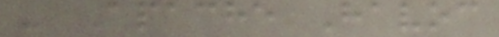- Apache Havoc
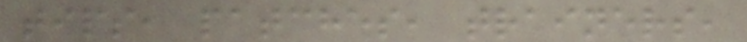tips, patches, trainers,
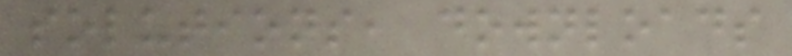solutions, downloads
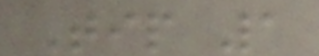Tip 1
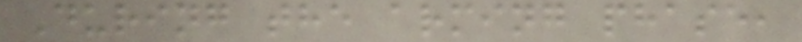During the arming phase,
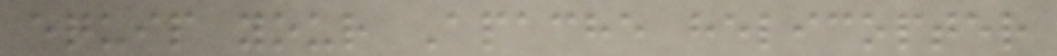equip your Apache helicopter
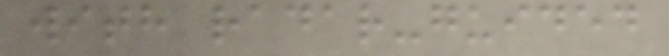with radar-guided
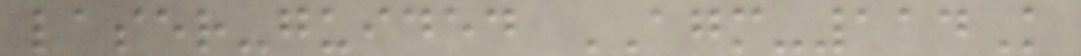laser-guided AGM-114K
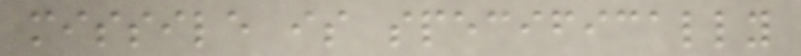missile is specifically
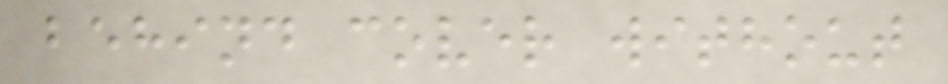behind cover without
